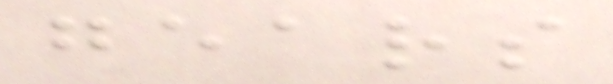gears
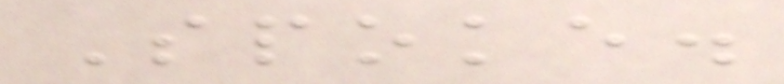Spoke.
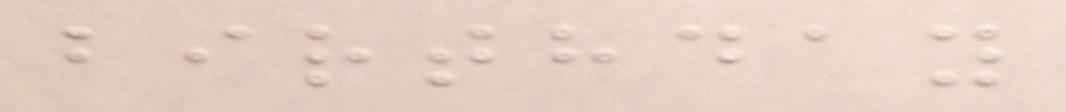birthday
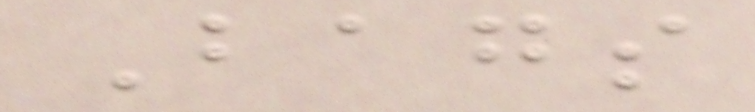Bags
